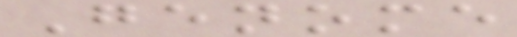Genome
